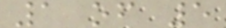1 of 5
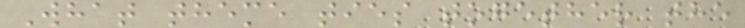What theme ties together the
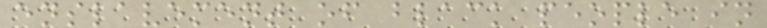enslavement of black people in
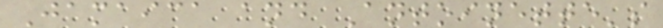Jamaica and Antoinette's
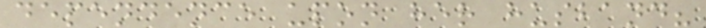dependence upon her husband?
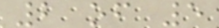2 of 5
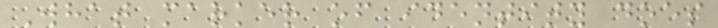What marker of identity does
